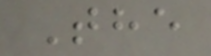The
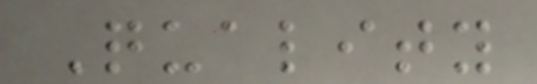Quality
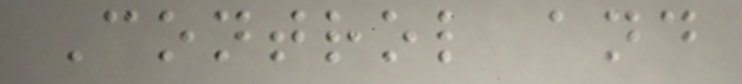Control and
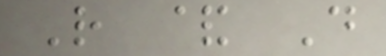R & D
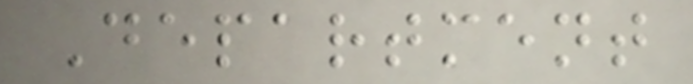Department
